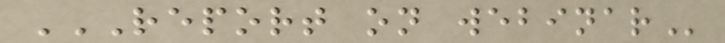REPORT ON WEBINAR
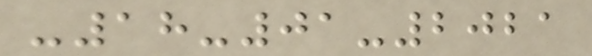-18-01-2021
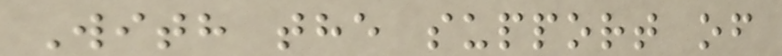With the support of
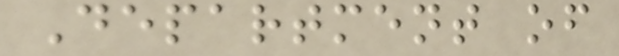Department of
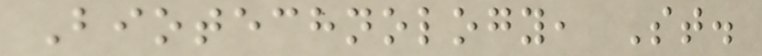Biotechnology, St.
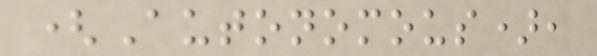(Autonomous),
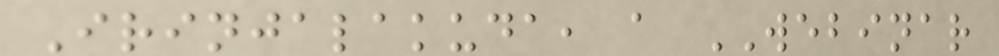Irinjalakuda, a WEBINAR
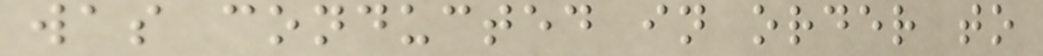was conducted in order to
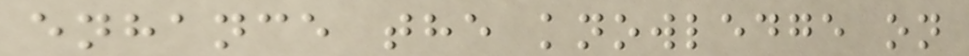enhance the knowledge on
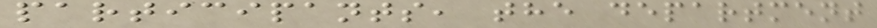participants, the department
